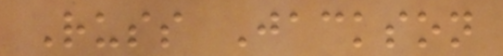Russ Jackson
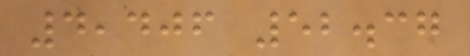4,406 52.37
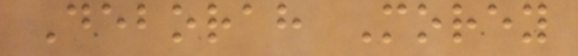Deborah Morey
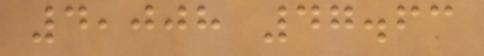4,008 47.63
